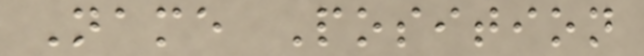Name Position
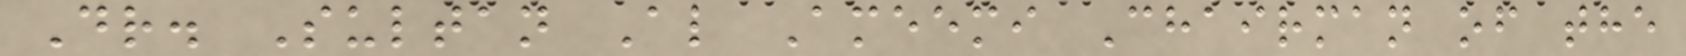Dr. Sultan Al Ameemi Chairman of the
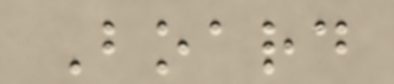Board
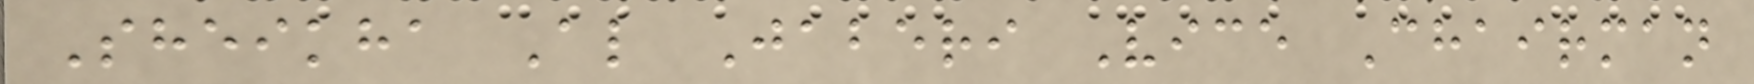Sheikha Al Jaberi Vice Chairman
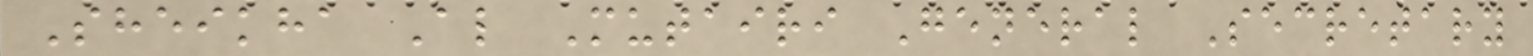Sheikha Al Mutairi General Secretary
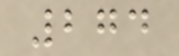274
